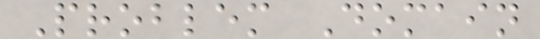Problem Domain
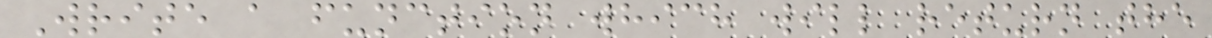Write a function which will return the
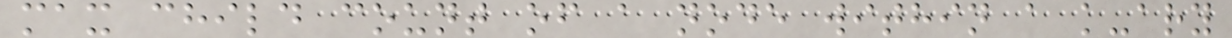max child count of a node within a k-ary
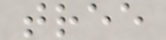tree
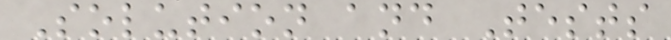Solution and Tests
